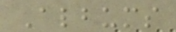Albums
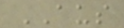AUS
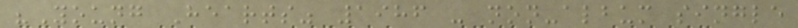"Young Hearts" 1986 - non-album single
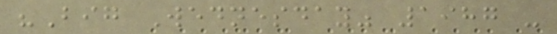"Big Wednesday" 1987 -
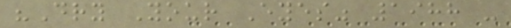"Dry Your Eyes" 1988 -
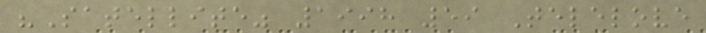"Satellite" 1998 59 Telelove
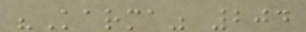"Karma" 204
